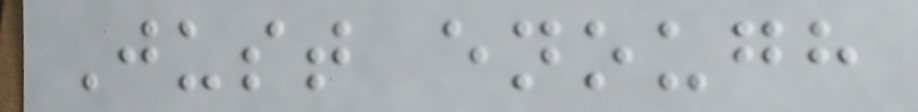Just enough
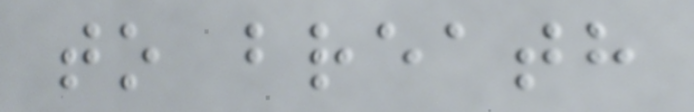to breath
